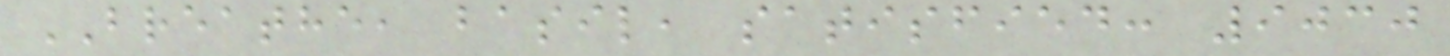BREATHE, basil, satisfied: 9030
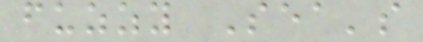fuzzy Sea's
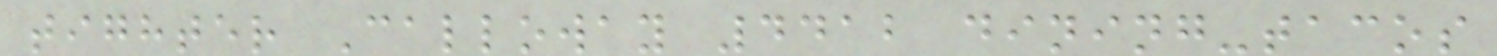tighter Calloway 4412 dining-tacos
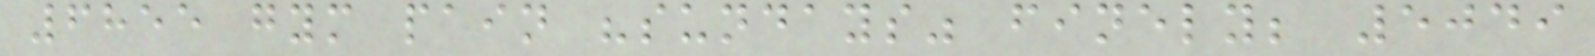6855 gym pain "sundays" finely; 5049
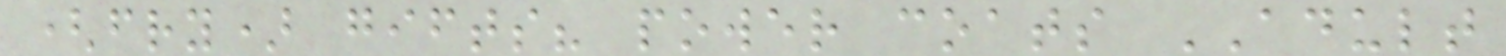(fry) gifts? power coats ADULT
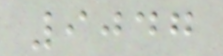9047
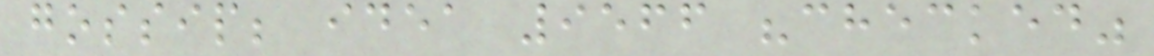gossip; idea 9566 "checked"
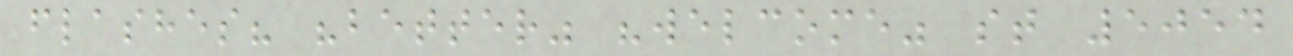flashes? "better" "welcome" st 5054
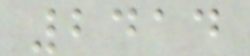2414
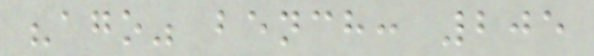"ago" bench: 205
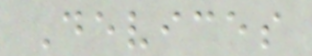Devices
